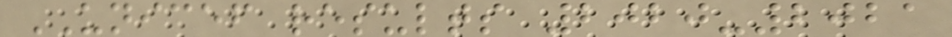UNICEF results 2020-2021
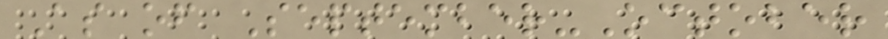As of September-October
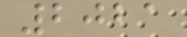2021
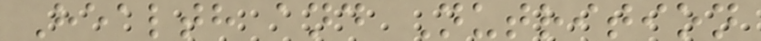Health and Nutrition
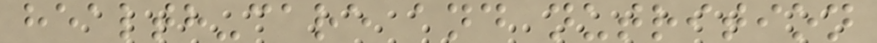health-care and nutrition
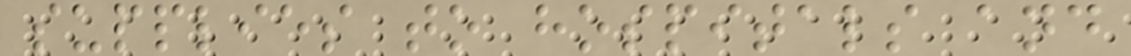supplies to hospitals and
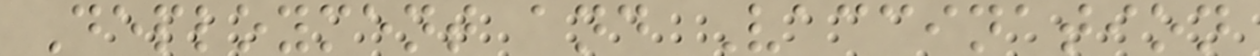Deployment and Vaccination
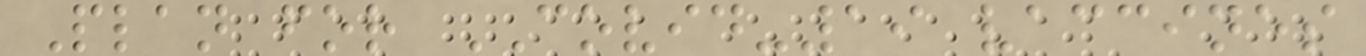Plan for COVID-19 vaccines
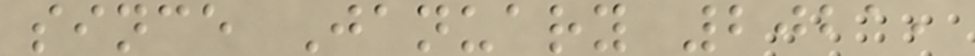since January 2021,
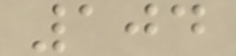104
